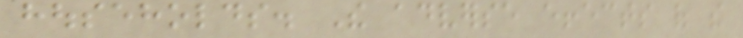households. The adverse effects of the
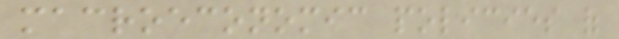macroeconomic policies of
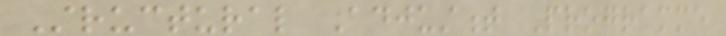Structural Adjustment Programme
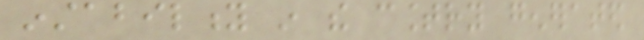instability in the country generated
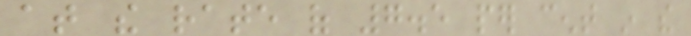at the rate of 7.5 per cent in the
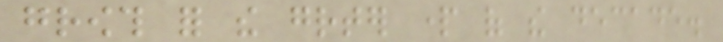growth for the greater part of the decade.
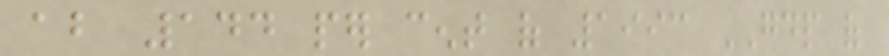about 144 per cent of 1993 GDP of
